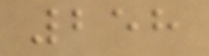258
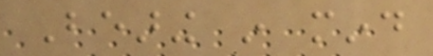Bearing in mind
